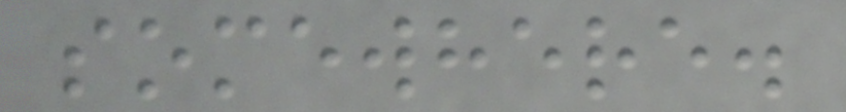somewhere.
